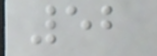52
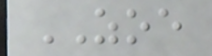ZOE
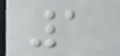1
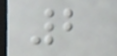2
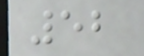52
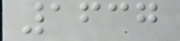1637
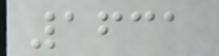1631
